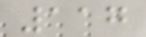117
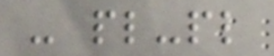- pl-pl
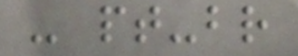- pt-br
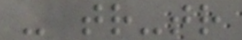- tr-tr
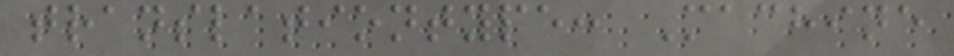translationtype: Machine
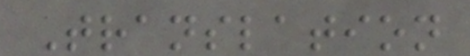Translation
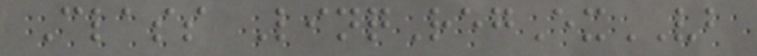Class LinqRegExVB
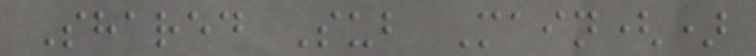Shared Sub Main()
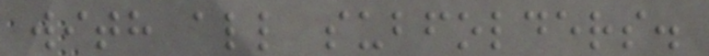with all subfolders.
